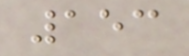153
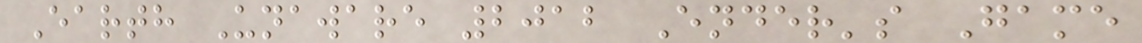Earth Unaware 2012 Ender's Game
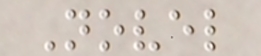Novel
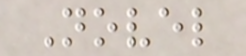Novel
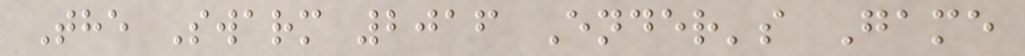The Swarm 2016 Ender's Game
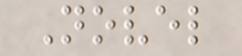Novel
